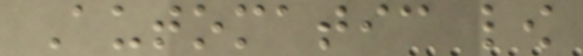Automatic low
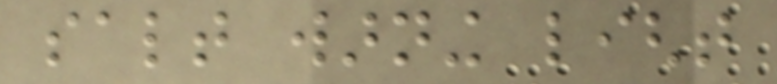salt warning light
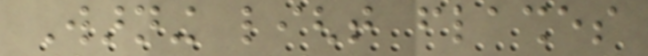Warning light flashes
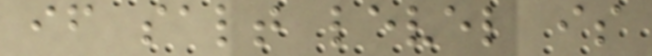if salt level is
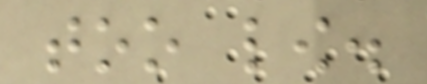too low.
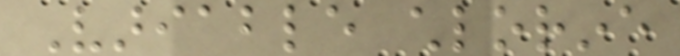Variable chlorine
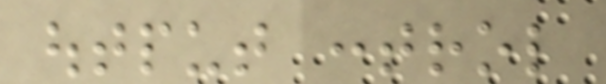output control
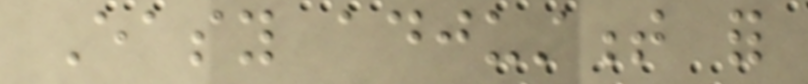Easy adjustment for
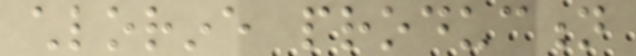chlorine production
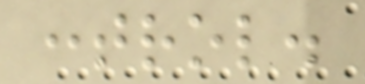control.
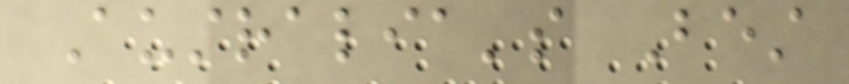Australia's Best
